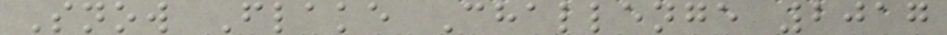Snow Flake Challenge 2017
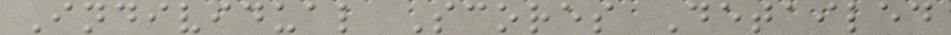Individual Scores Detailed
